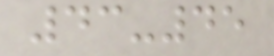43-45
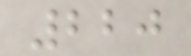220
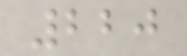220
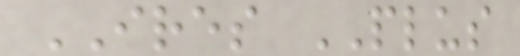IRES PLUS
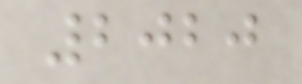2020
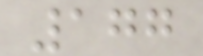177
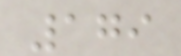179
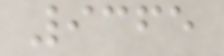9365
